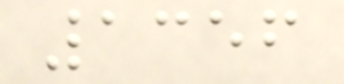1356
